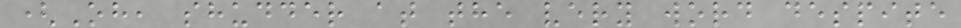(Oh, shudder at the very word despite
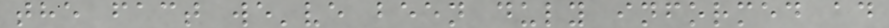the fact we've been duly informed ad
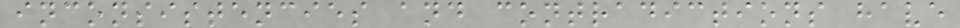inconsistencies and contradictions have
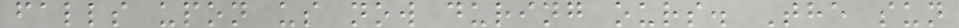falls upon us now during ours. The sun
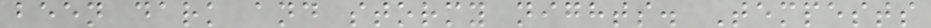been dark and stormy nights. Tempests
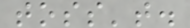toss't.
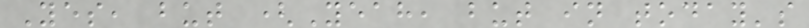Yes, but (Yeah, but in today's
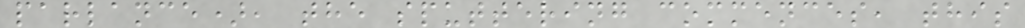parlance), the sputtering commences, this
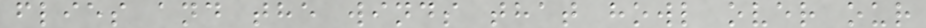flies and the winds that howl over our
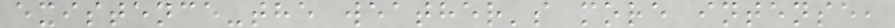existence-the weather's more intense,
